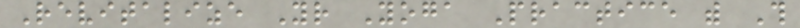Revitalize Your Yoga Practice with This
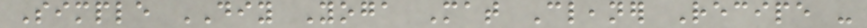Simple DIY Yoga Mat Cleaner Recipe -
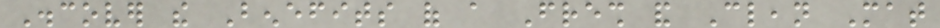Discover the Benefits of a Fresh and Clean Mat
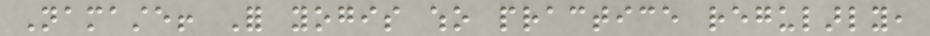Namaste! For yogis who practice regularly,
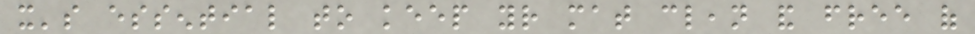it's essential to keep your mat clean and free of
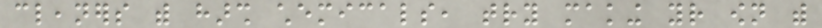cleaners with harsh chemicals, try making your own with
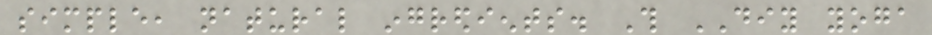simple, natural ingredients. This DIY yoga
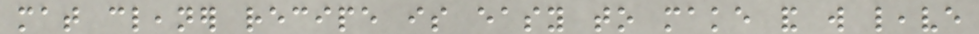mat cleaner recipe is easy to make and will leave
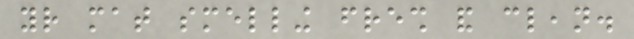your mat smelling fresh and clean.
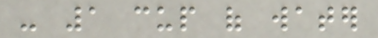- 1 cup of water
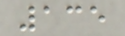135
